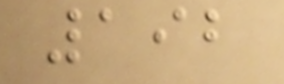192
